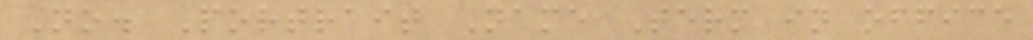No. Portrait Name Term in office
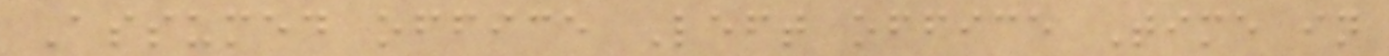Assumed office Left office Time in
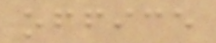office
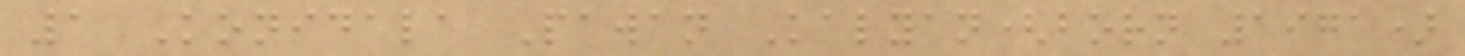1 Konidala Pawan Kalyan(born 1971)
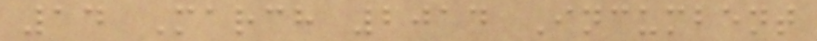14 March 2014 Incumbent
